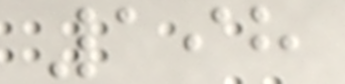198
